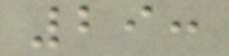29:
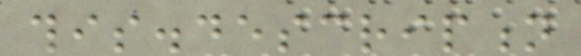this.description
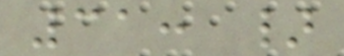31: }
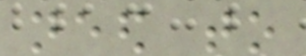need to
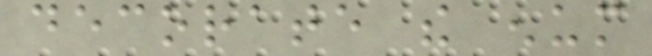decorate the enum
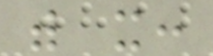with it:
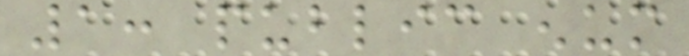1: public enum
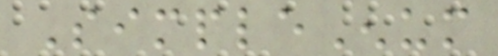SimpleEnum
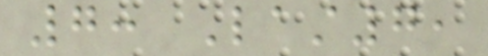7: Last7,
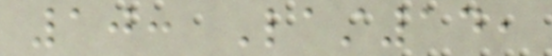10: Last14,
